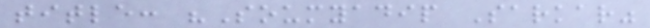title: "Soumyadip Sarkar"
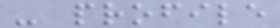- profile
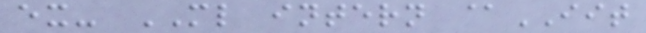ex- ML intern @IIT
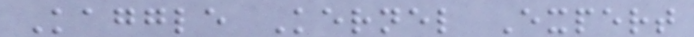Kaggle Kernel Expert
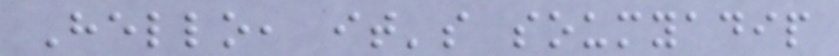Hello, it's soumyadip
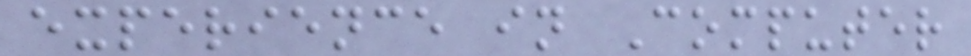experience in Computer
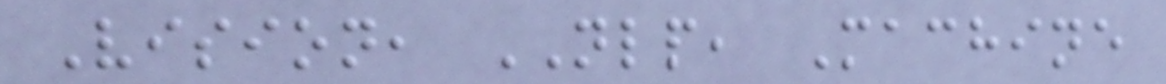Vision, NLP, Machine
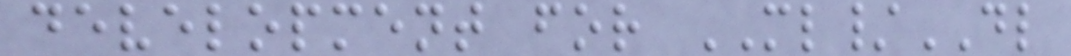development for ML/DL
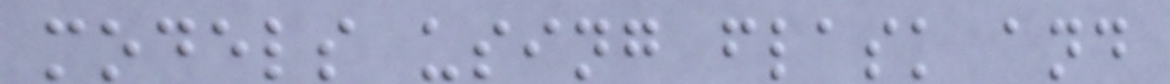models using flask and
